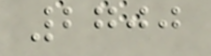2700
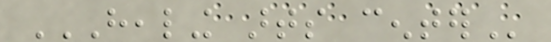HEALING ARTS CENTER
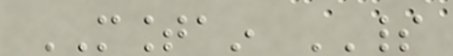MOUNTAIN SPIRIT
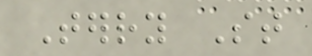Terry St
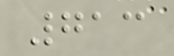713
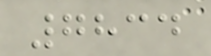7834
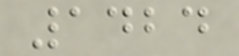1424
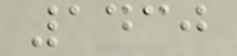1430
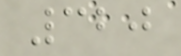320
